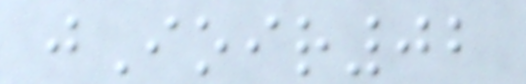jIoir02
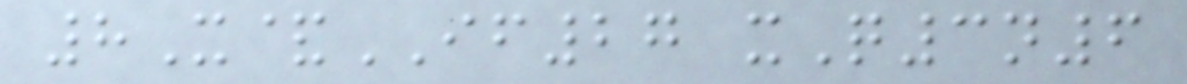8X&IF27 xQ3n6
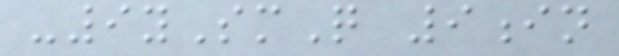-9ySmQ 9in
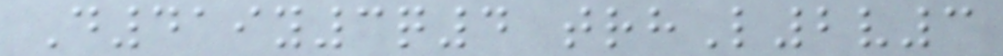D419y3q4 trhL2v3
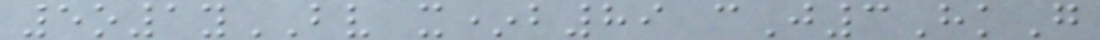5o1yBV x*b89 cJ3HkG
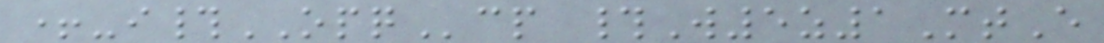+-i#OPQcp #W5z1MtE
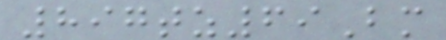897tz69Bm
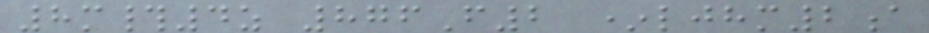8m#4z 876F2 *ljhm2a
